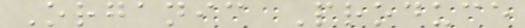Organic Produce
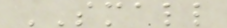SMALL
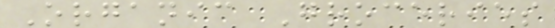Organic Groceries
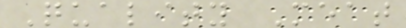Quality Meat
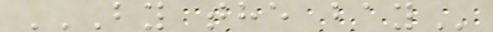BY THE BAY
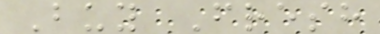Buy Fresh
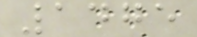1475
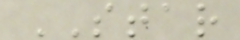STAR
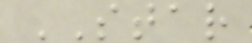STAR
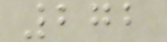272
